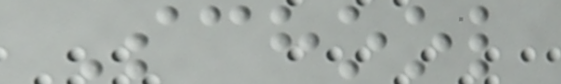School
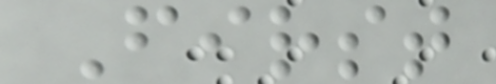First
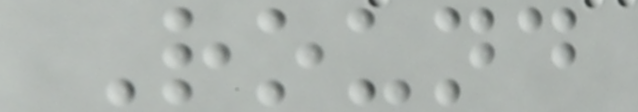Round
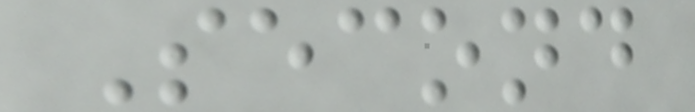Second
